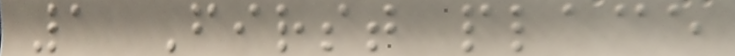1 First place
